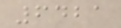6421
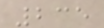235
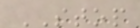STOP
